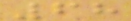68
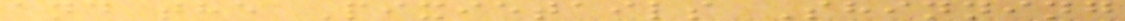and the Pixietails Shinning
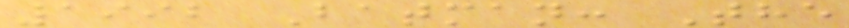1992 Batman: The
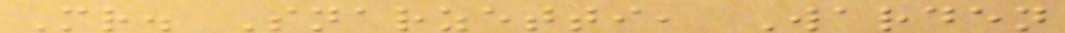Mr. Snarzetti, Warden
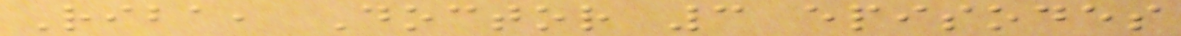Riba, Doctor 3 episodes
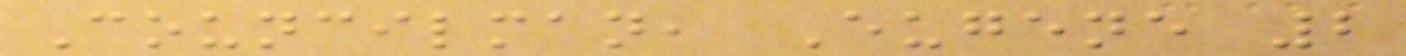Councilman, Eugene 2
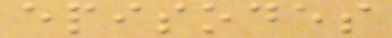episodes
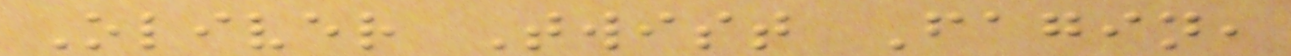Oliver Twist Fagin,
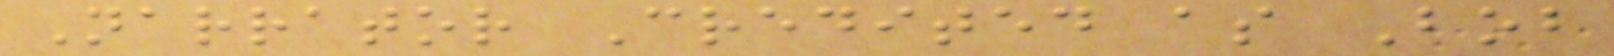Narrator Credited as Bob
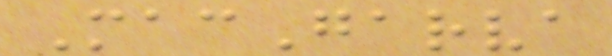MacGarva
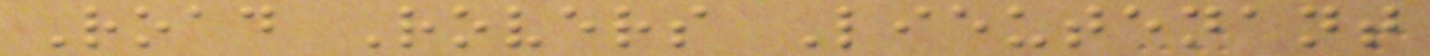Road Rovers Lieutenant
